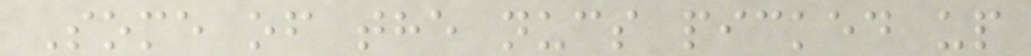Some of the nucs picked up
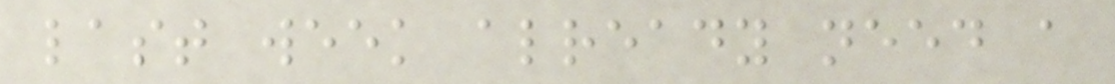last week already need a
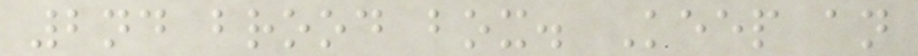2nd brood box. Keep an
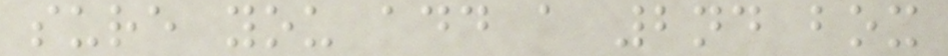sure you add a 2nd box
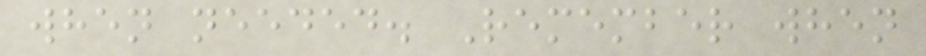when needed. Remember when
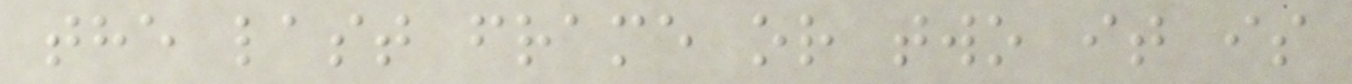the last frame or two it is
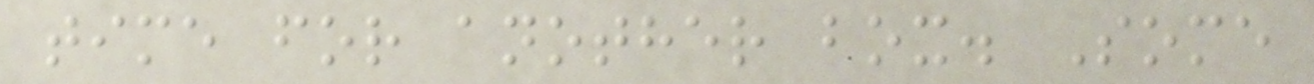time for another box. Some
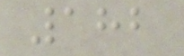182
